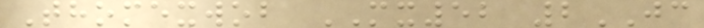Thomexwob MX52 2JC
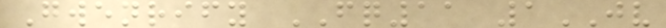Gwenrify FQ11 1JV
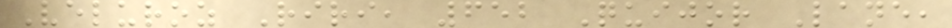Veluroz Riri, 652 Quijor Lane,
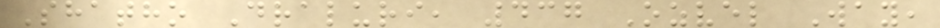Shatho Draluri, 437 Ozvel Way,
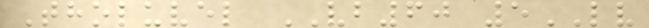Tholuvel VB60 5LV
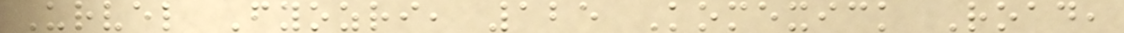Urvel Fyozri, 125 Komexick Road,
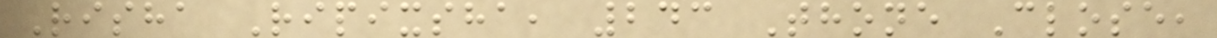Risha Ripixsha, 243 Thone Close,
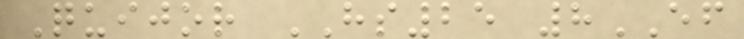Quijor HS25 8EF
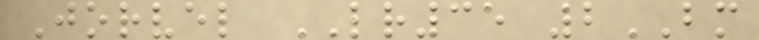Jorvel LR35 2BM
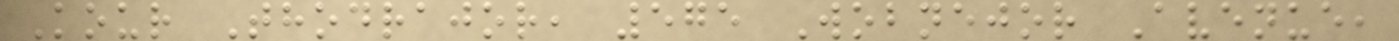Kour Thodrajor, 575 Wobnejor Avenue,
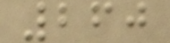260
